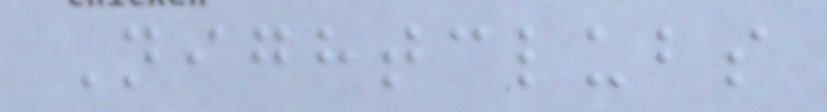Nightclubs
